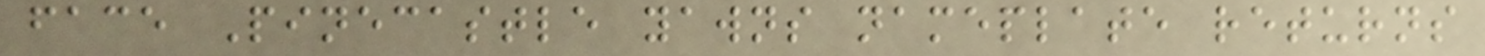face Pinecastle yawns nameplate returns
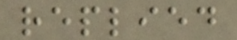replied
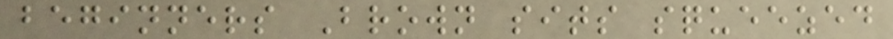beginners Brown sits squeezed
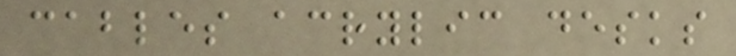cables acrylic desks
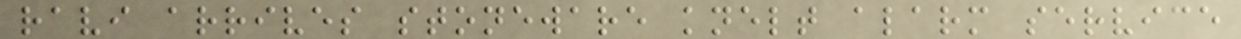ravi arrives stoneware knelt alarm service
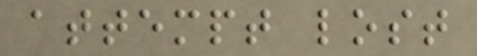attempt lost
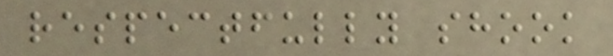respectfully shook
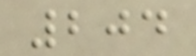204
